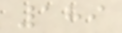189
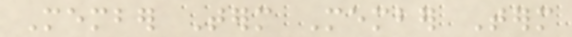Member Term Member Term
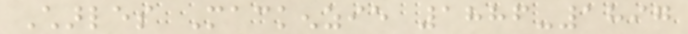Charles Mackenzie 1886-1897
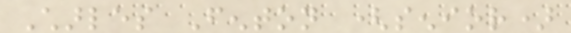Charles Fenton (senior)
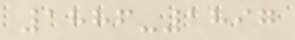1886-1897
